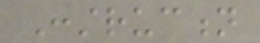Construction
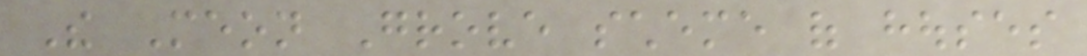The Meon Grove scheme of houses
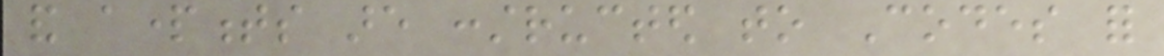and apartments are constructed to Codes for
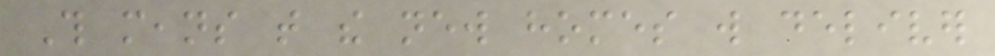This means that the new homes will deliver
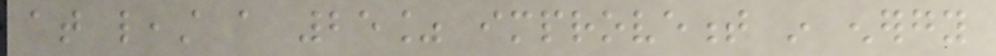at least a 25% improvement in energy
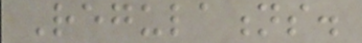Regulations.
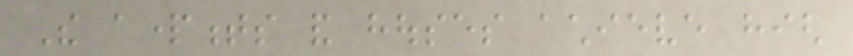The apartments and houses achieve high
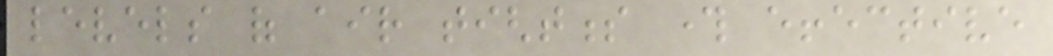levels of air tightness through effective
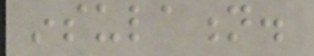insulation.
